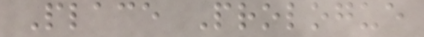Place Prologue
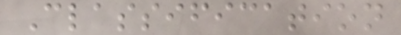Classification
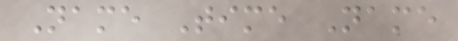Name Time Name
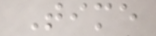Time
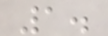1.
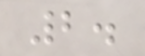2.
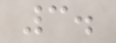3.
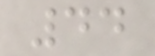44
